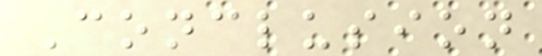Conclusion
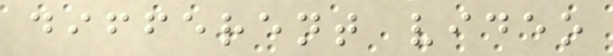different video
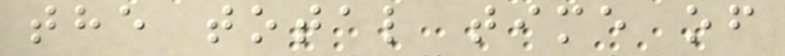the total time of
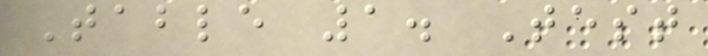Table 1. Test
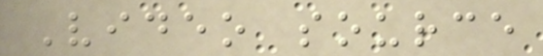Video source
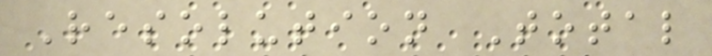Resolution Total
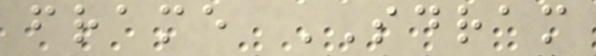frame SDRAM
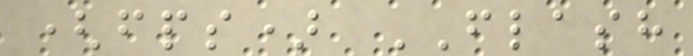(fps) FLASH
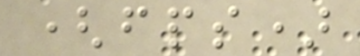(fps)
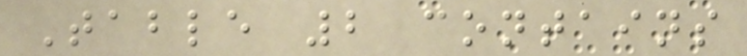Table 2 contains
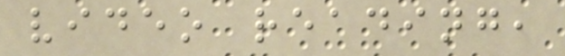video reading,
